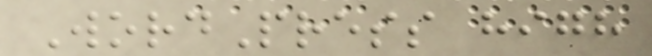WordPress high
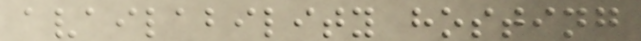availability hosting
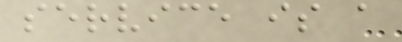service is a
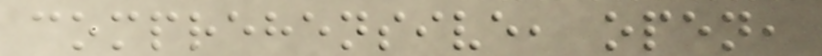comprehensive, open,
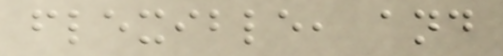flexible, and
